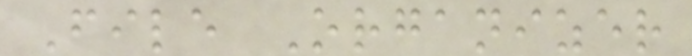File Organizer
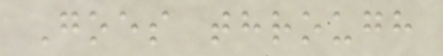Goes through
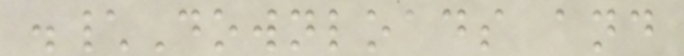.\Downloads and
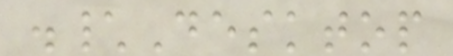.\Desktop
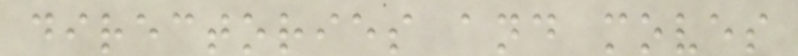directories and moves
